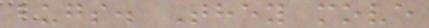bugs. They move
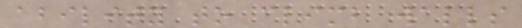ability to climb walls
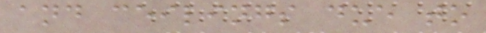and ceilings due to
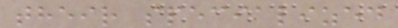their specialized
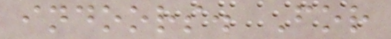indoors. For
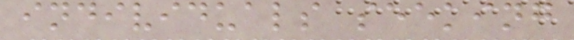individuals seeking
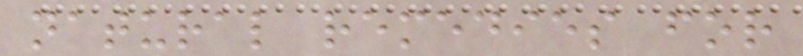natural remedies for
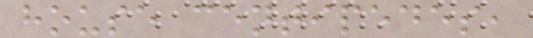house centipedes,
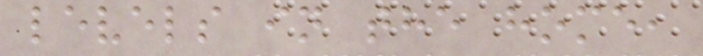levels in the home,
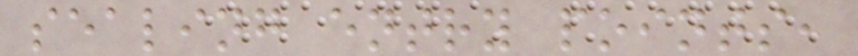sealing entry points,
